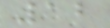12
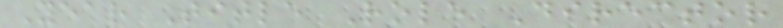Year Title Role Director
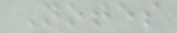Notes
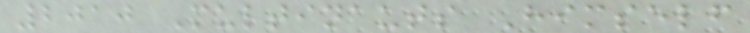2010 Multinauts Himself
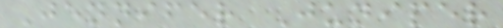Jennifer Juniper
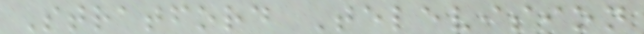Stratford Television
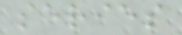series
